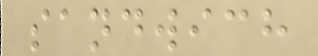sandwich
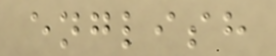english
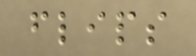flips
